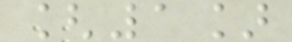[1]
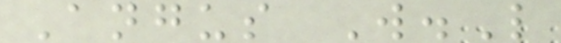Angus W.L
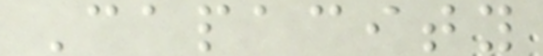Capacity
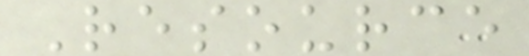Resource
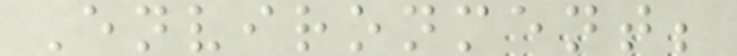Environment;
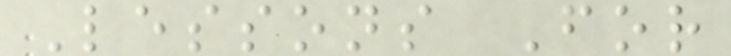Lessons For
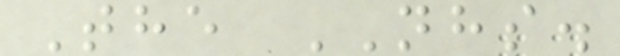The NHS.
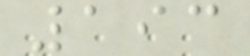193
